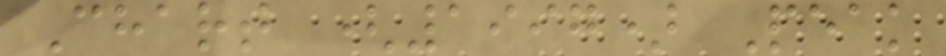Chart (1997) Peak
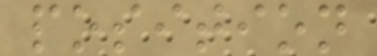position
